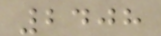2408
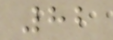82
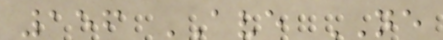156 AVE NE
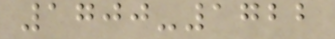1700-1722
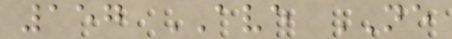157 AVE NE
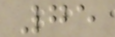75
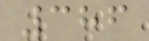386
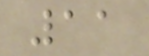11
